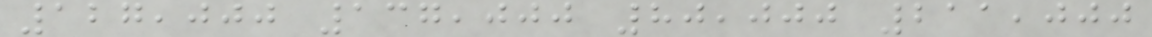127,000 137,000 80,000 211,000
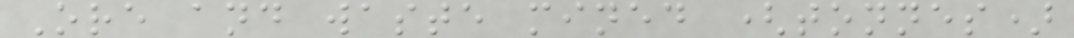Ore and waste mined (tonnes)
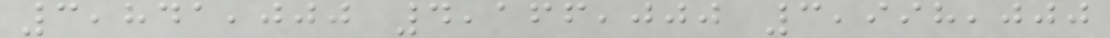3,841,000 4,166,000 3,998,000
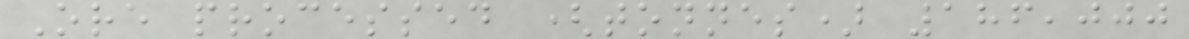Ore processed (tonnes) 186,000
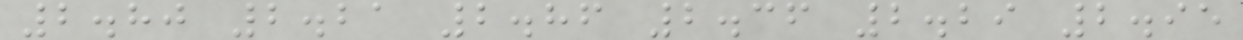2.80 2.21 2.86 2.36 2.29 2.95
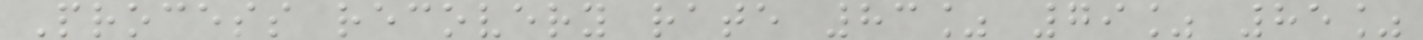Process recovery rate 83% 79% 85%
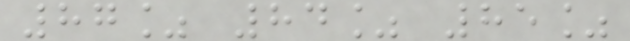87% 84% 85%
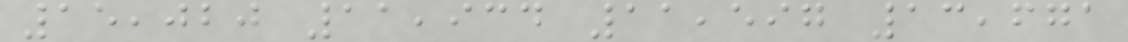15,020 11,934 11,597 13,671
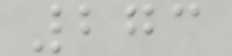273
